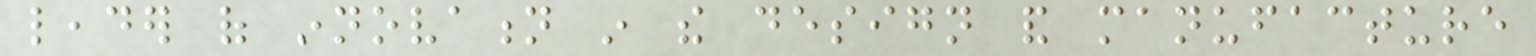leader of innovation in the design and manufacture
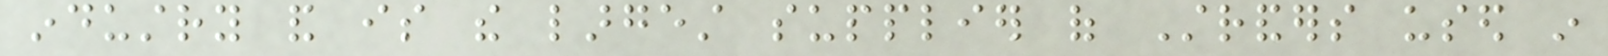industry and is the largest supplier of Stranders used in
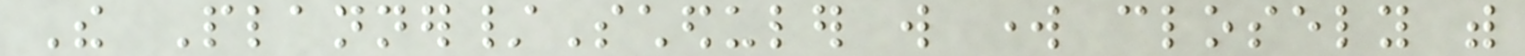The Planner/Scheduler will work closely with
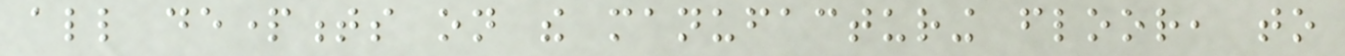all departments on the manufacturing floor, to
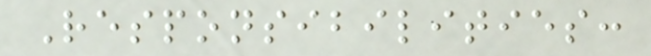Responsibilities:
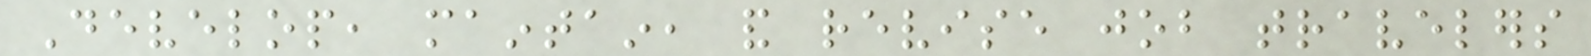Develop, maintain, and revise job travelers
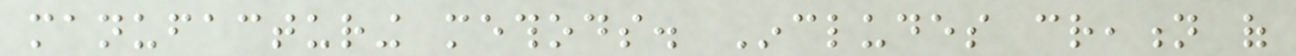manufacturing methods. Includes creation of
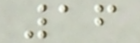16
